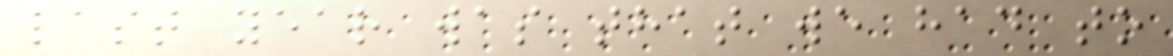last year was that we had to
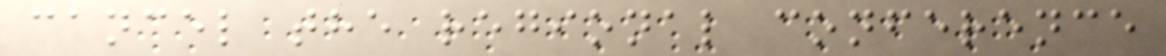cancel the regional conference
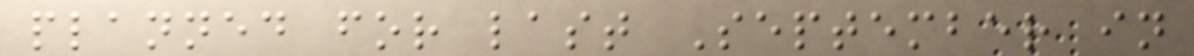planned for last September in
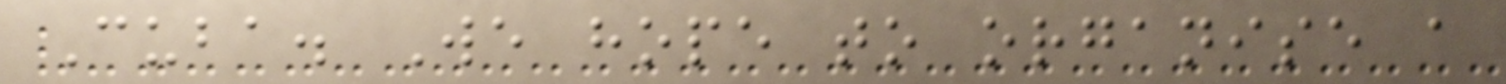Cuba. We hope to organise a
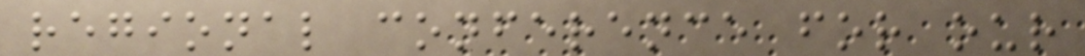regional conference for our
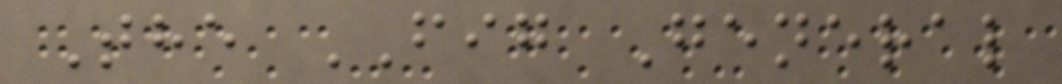The FIG General
